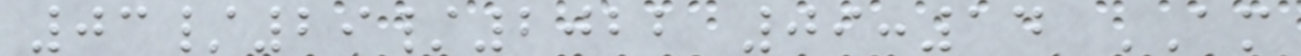03/29/2022 09:14 AM
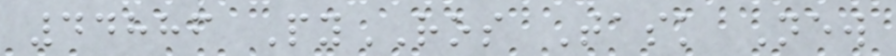44886 PyROS Task New
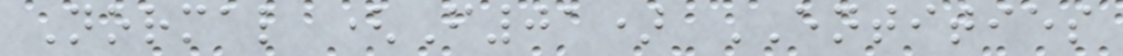Normal (F01) ENTITIES
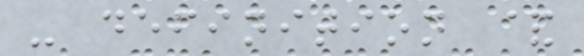- definition &
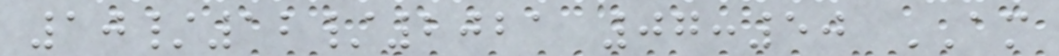10/12/2021 07:50 AM
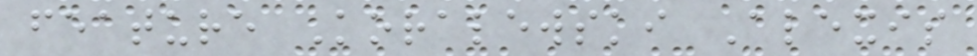feature Koralewski Alexis
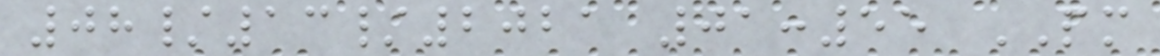08/13/2021 01:55 PM
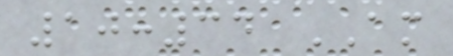10:34 AM
